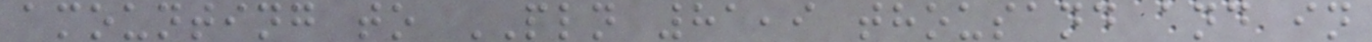amounting to PLN 81,9 thousand and in
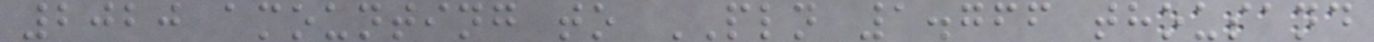2020 amounting to PLN 1.766 thousand
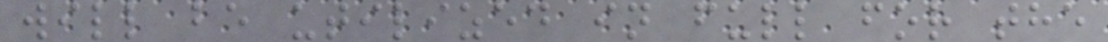will be utilized in full for the
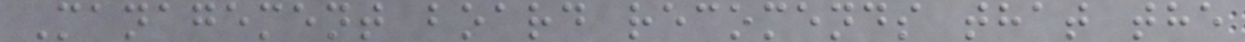Management board recomends that the
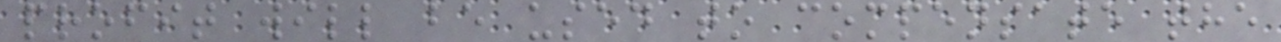profit will be used to compensate the
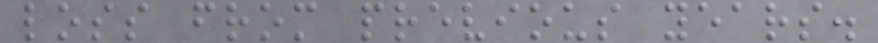loss from previous years.
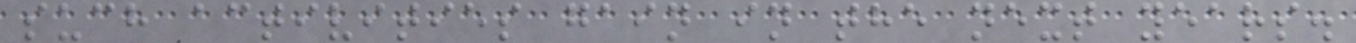such activities gain in the next years.
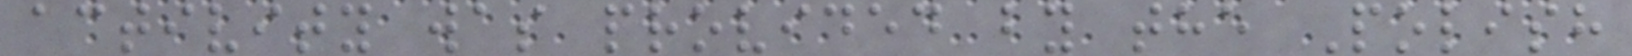activity was provided by the Polish
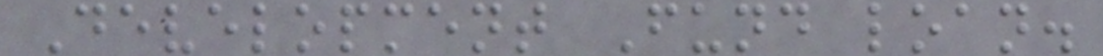Development Fund loan.
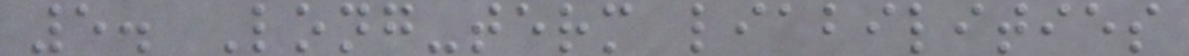5. Long-term liabilities
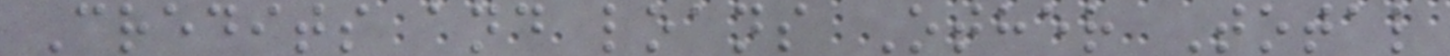Credits and loans Other Total
